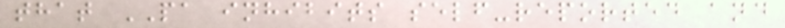that PA inhibits self-reported and
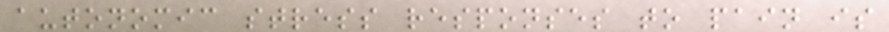autonomic stress responses to pain is
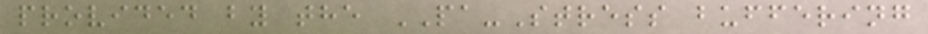provided by the PA-Stress buffering
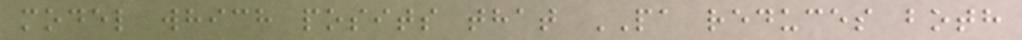model which posits that PA reduces both
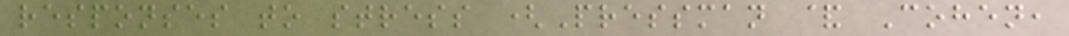responses to stress (Pressman & Cohen,
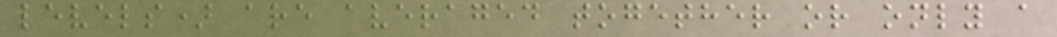levels) are averaged together or only a
